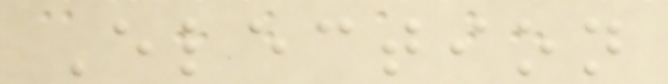Election
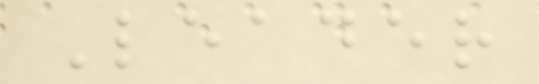Leader
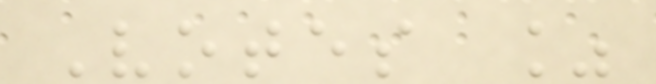Votes %
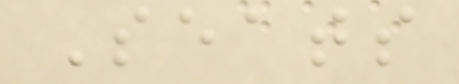Seats
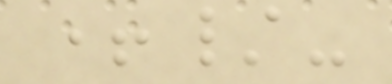+/-
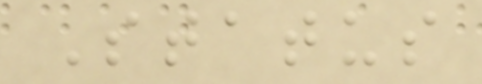Status
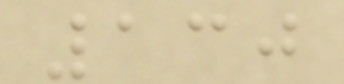130
